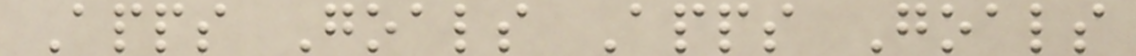Apps Goals Apps Goals
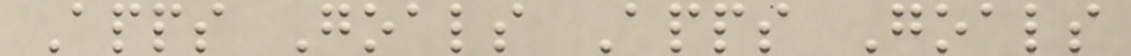Apps Goals Apps Goals
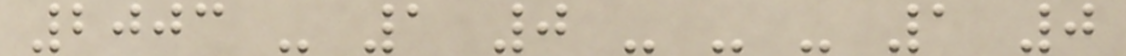2003 - 1 0 - - - 1 0
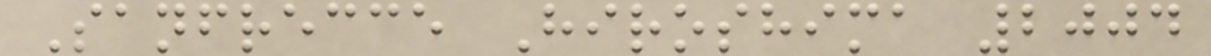Sanfrecce Hiroshima 2004
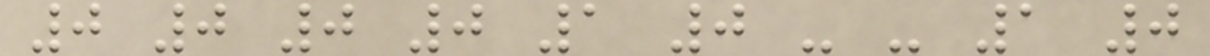0 0 0 0 1 0 - - 1 0
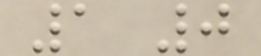1 0
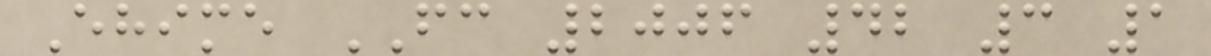Ehime FC 2006 42 3 1
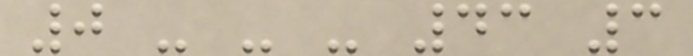0 - - - 43 3
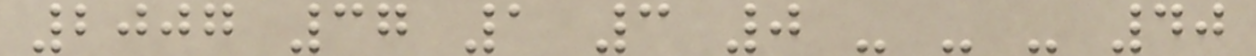2007 37 1 3 0 - - - 40
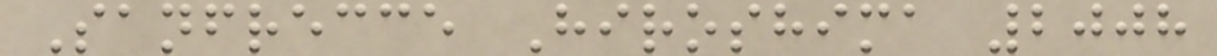Sanfrecce Hiroshima 2008
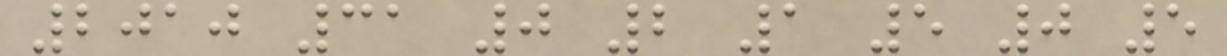2010 31 0 2 1 5 0 5
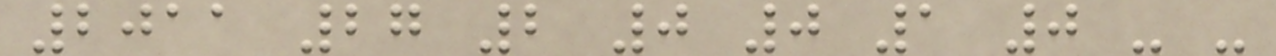2011 27 2 0 0 1 0 - -
